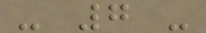- 7 -
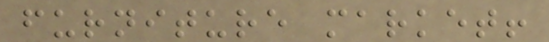furniture market!
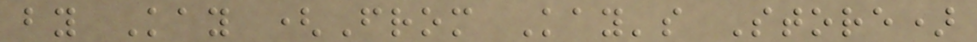by Kay (From Kay's Store)
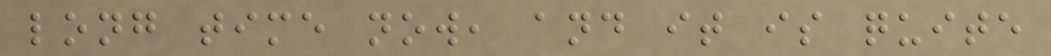long time now, and it is quite
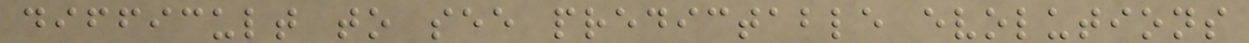difficult to see predictable evolutions
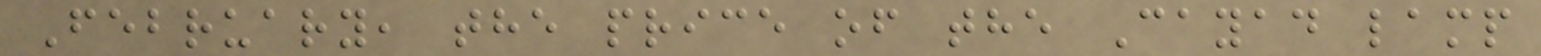February, the price of the Cayad lamp
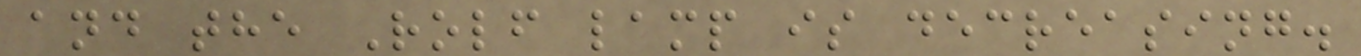and the Rolf lamp is decreasing.
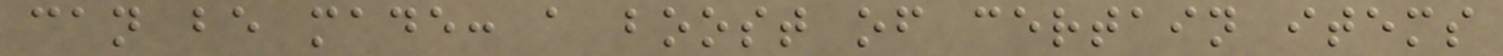can be made: a boost of certain items
